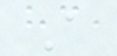A
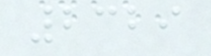2329
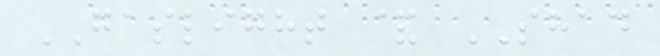GASLIGHT & SHAD
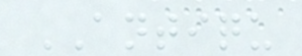ANTIQU
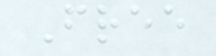Free
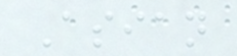Asian
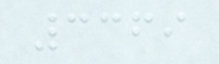3369
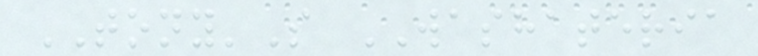TONY'S WASHATERIA
